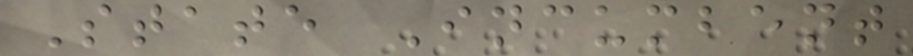State Incumbent
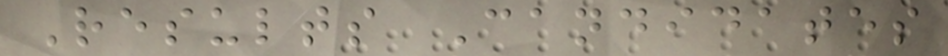Results Candidates
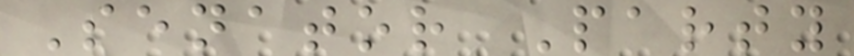Senator Party
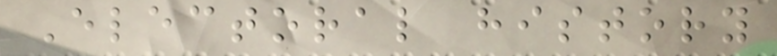Electoral history
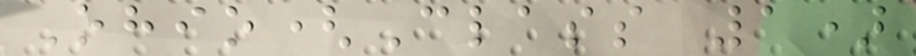Ohio(Class 1)
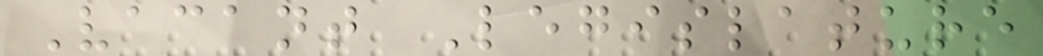Vacant Legislature
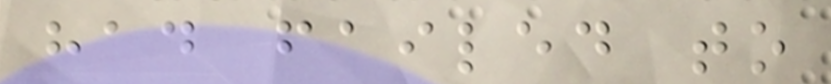had failed to
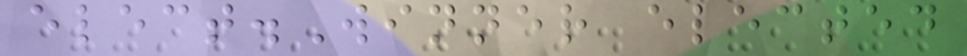elect.Winner elected
